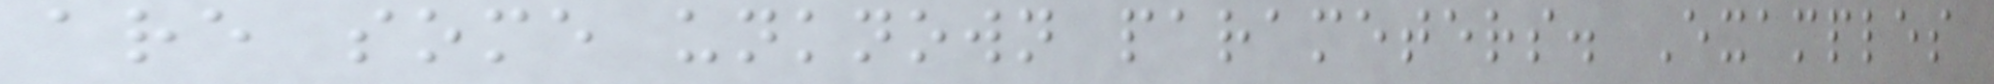are some unknown parameters. Examples
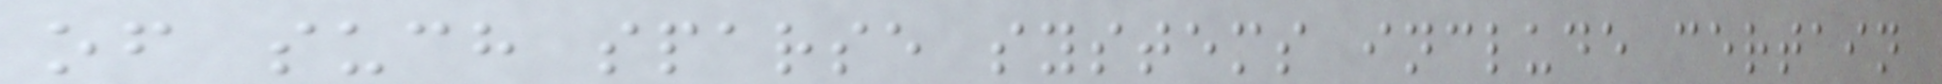of such sparse systems include certain
